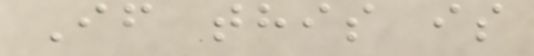If this is
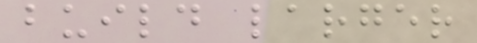build larger
